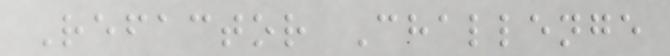Refactor Challenge
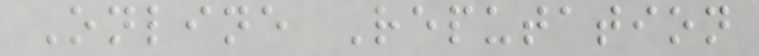Online Reputation
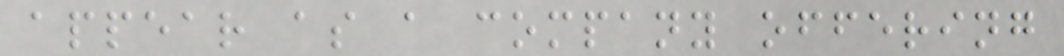appear as a company offering
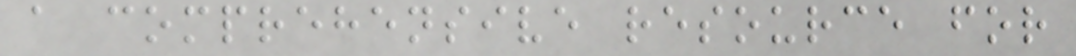a comprehensive resource for
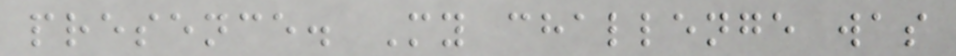presence. My challenge was
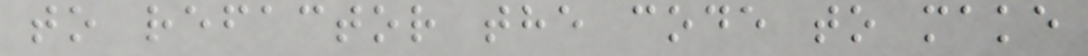to refactor the code to make
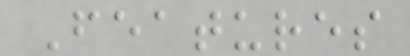Features
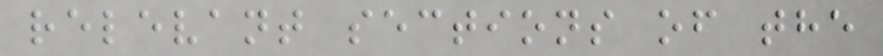relevant sections of the
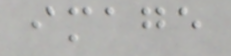image
